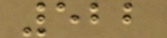522
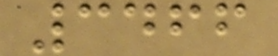3466
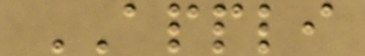APPLI
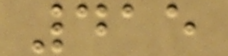415
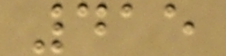415
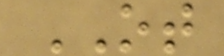OT
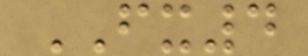FX4
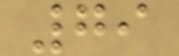79
